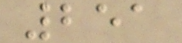251
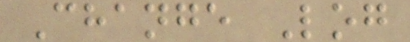Change Log
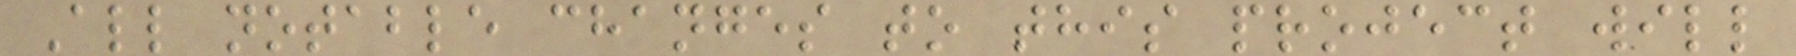All notable changes to this project will
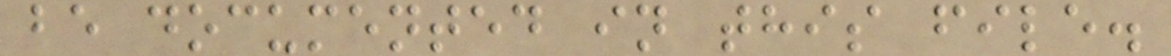be documented in this file.
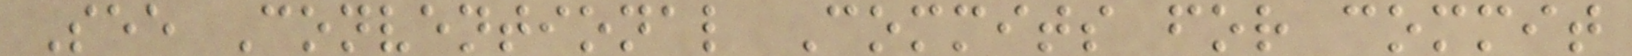See Conventional Commits for commit
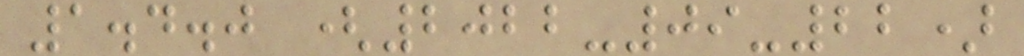1.4.0 (2022-09-22)
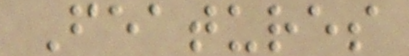Features
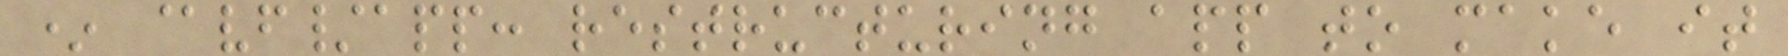* @vf/app: restructuring app to make it
